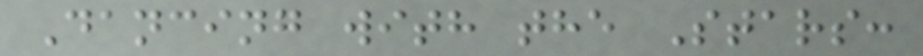Dancing with the Stars:
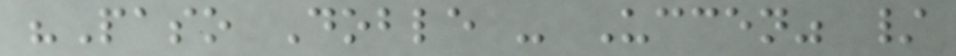"Paso Doble - Uccen" /
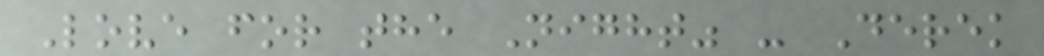Love for the Night" - Derek
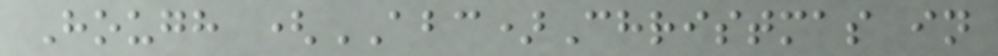Hough (ABC)Christmas in
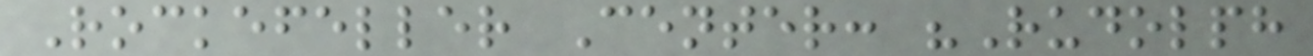Rockefeller Center: "Rudolph
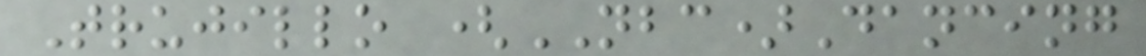Trujillo (NBC)Dancing
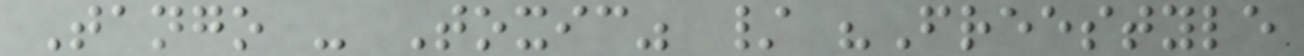Tango - Toxic" / "Freestyle
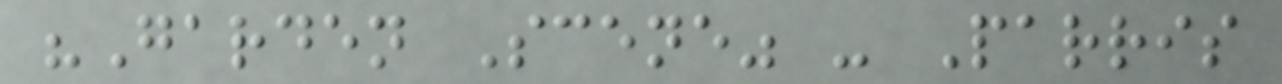"Garden Scene" - Parris
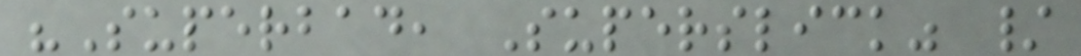"Superbad, Superslick" /
